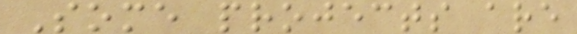Some projects are
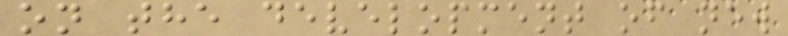on the development of new
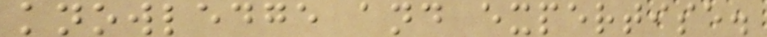knowledge and expertise.
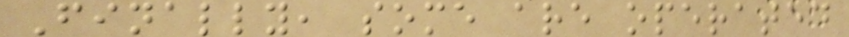Finally, some are operated
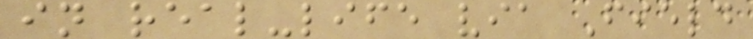in real-life via Field
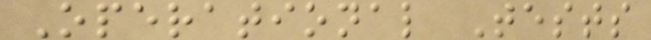Operational Tests
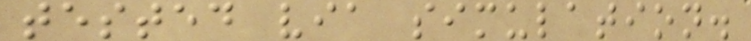tested via simulation.
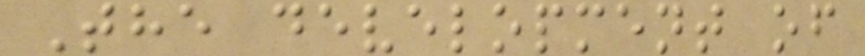The development of
